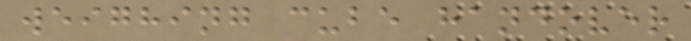weighing cube handover
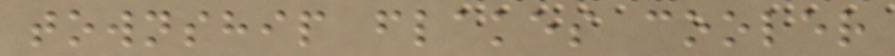township flakes cooler
